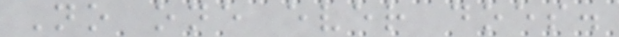No one ever does.
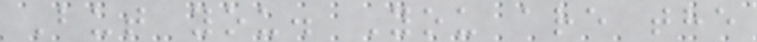But you. You are the
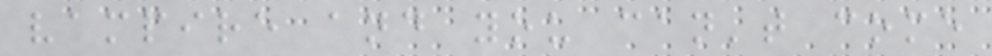vampire and you can't come
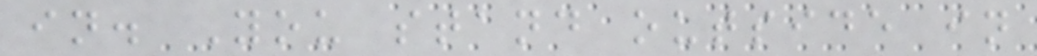in. You stand outside in
